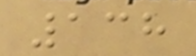138
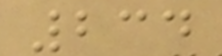234
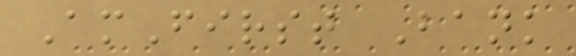AmFirst Bank
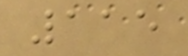115
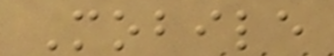Mobile
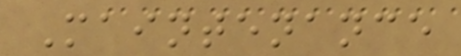Maintenance
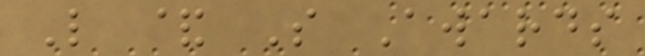L & S Awards
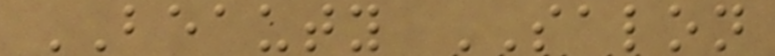BEAUTY SALON
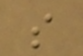s
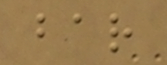bar
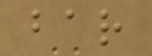bar
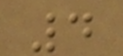4
